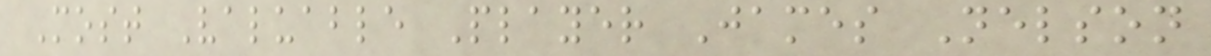Most Valuable Player James Nelson
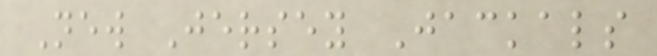New Jersey Jackals
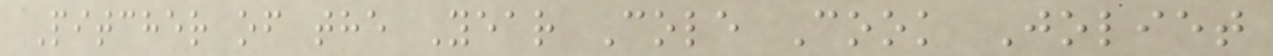Pitcher of the Year Cole Cook Joliet
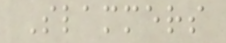Slammers
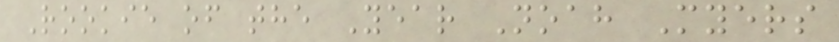Rookie of the Year Noah Myers
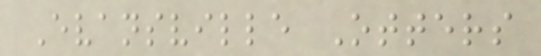Evansville Otters
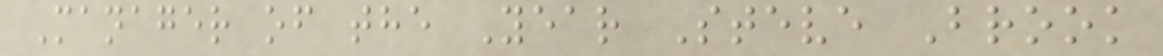Manager of the Year Steve Brook
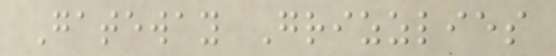Gateway Grizzlies
